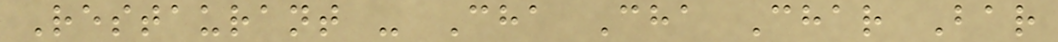Restaurant - Cha Cha Char Bar
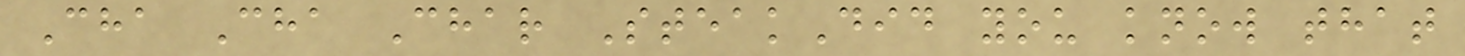Cha Cha Char SteakDid you know that
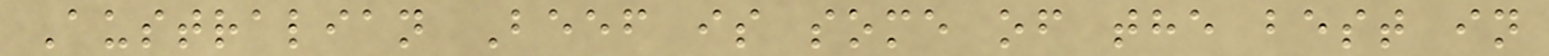Australian Beef is some of the best in
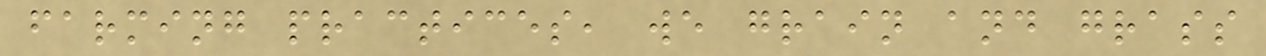farming practices, we grain and grass
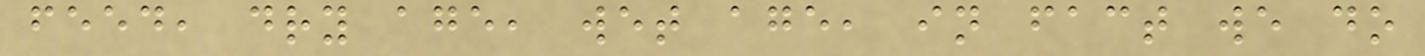feed, dry age, wet age, in fact we do
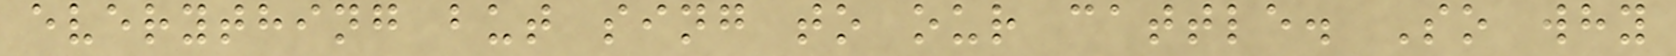everything but sing to our cattle. So why
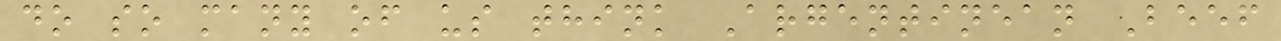do so many of us think Argentinean Beef
